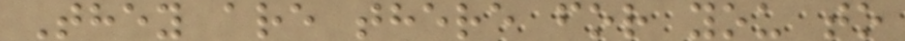They are there for you to
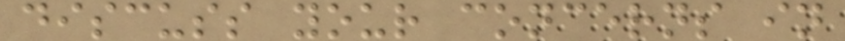discuss your concerns in
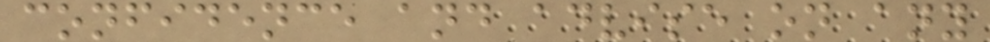confidence and advise on any
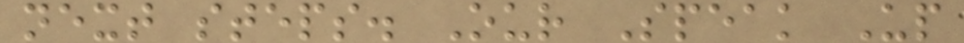next steps. Our Speak Up
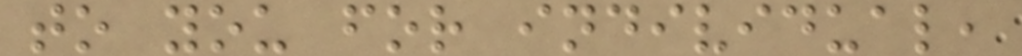to you for individual,
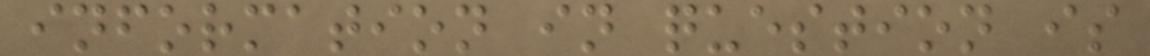information in question is
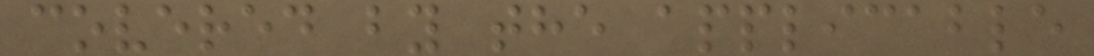covered by the applicable
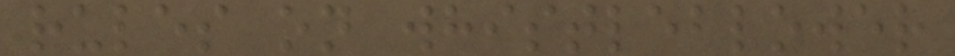rules on whistleblower
